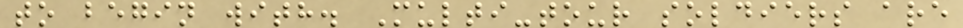to begin with. Multi-tour soldiers are
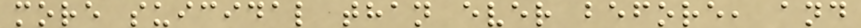more suicidal than ever before, and
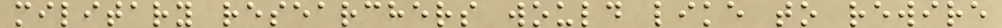military researchers would like to rewire
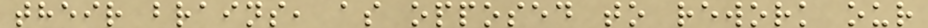their brains, as opposed to rework our
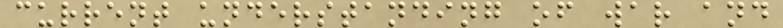current understanding of war and
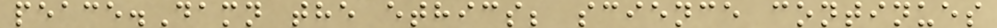peace.Damn the ethics; science continues
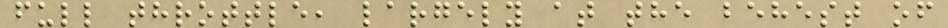full throttle, largely at the behest of
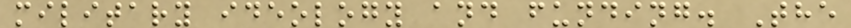military ideology and funding. The
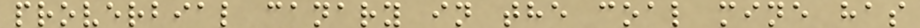proverbial canary in the coal mine has
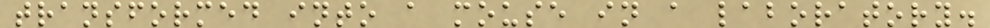transformed into a mouse in a laboratory.
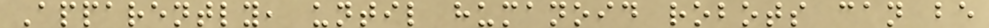Apparently, until humanoid robots can be
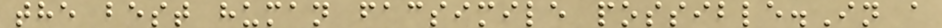the best human facsimile possible.In a
